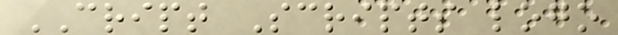CRIPT Scripts logo
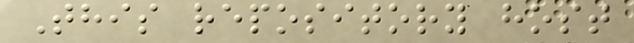This repository host
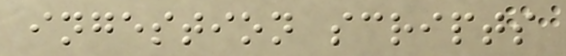ingestion scripts
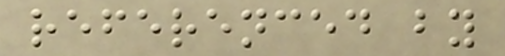referenced by
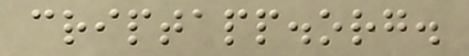criptapp.org.
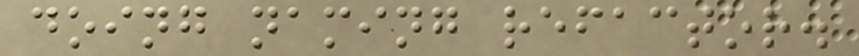doing naming refactor.
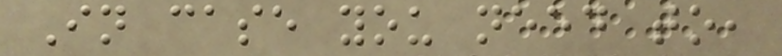In case you need to,
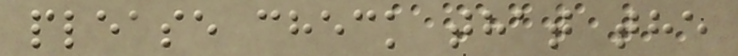please check that the
